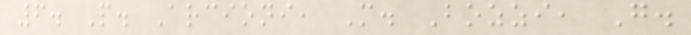6. P. Arcioni, M. Bozzi, G.
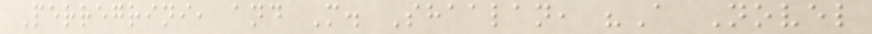Perregrini, and M. Shaalan, "A Novel
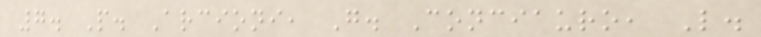7. P. Arcioni, G. Conciauro, L.
